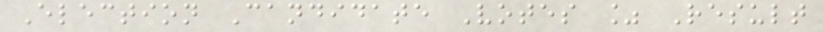Election Candidate Votes % Result
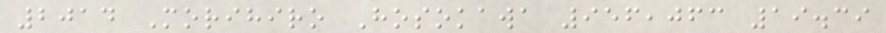2014 Morihiro Hosokawa 956,063 19.39
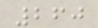260
